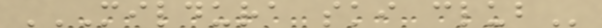MILDURA SKI CLUB
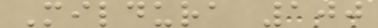Mildura 100
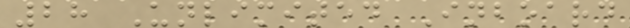28 Unlimited Inboard
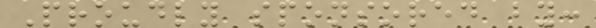Proudly sponsored by:
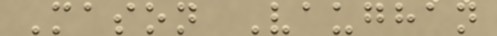Mason Vaughan
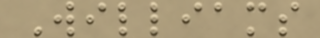Williams
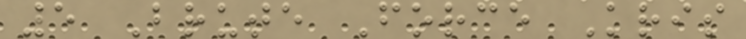5 Brute Force Kris
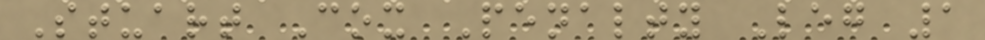Stuart Cox Penalty Leg 1
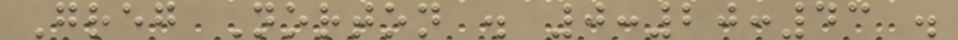Greg Norton . 0:20:43 .
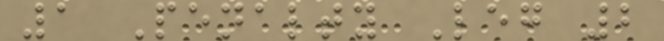1 Penalty Leg 2
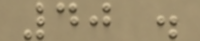40 .
